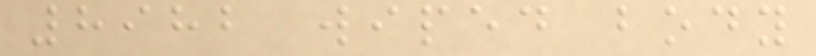8982 wiped body
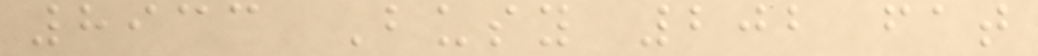8933 Busy 202 fat
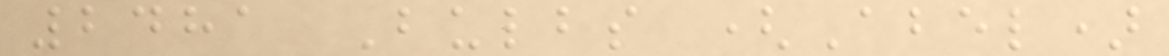2481 Bulbs (Abel)
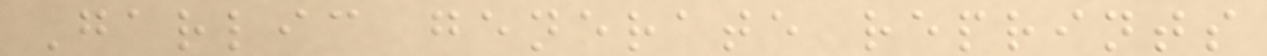Garlic generate reprints
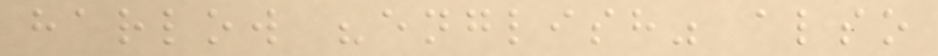harlow "english" also
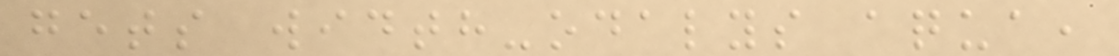gets width-odalys aqua,
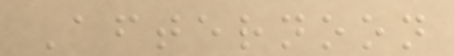Afternoon
